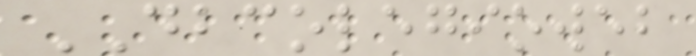DBCOLEGIOWEB
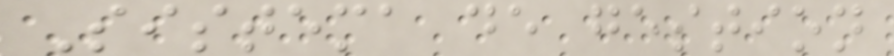Sistema de gestion
